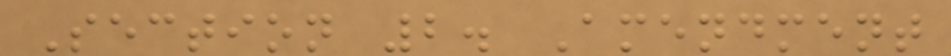Section 2. Amendment
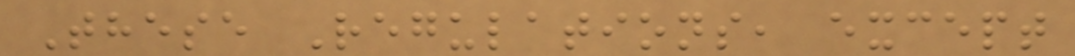These Regulations, except
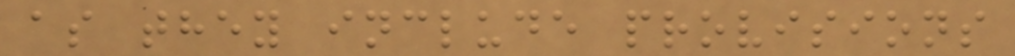as they include provisions
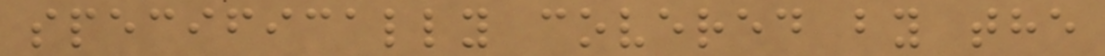specifically covered by the
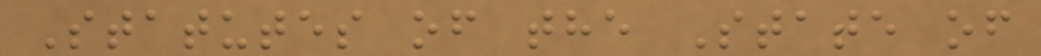Statutes of the State of
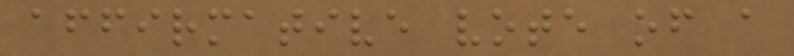affirmative vote of a
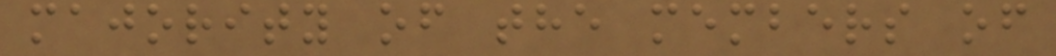majority of the members of
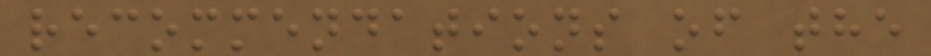recommendations of the
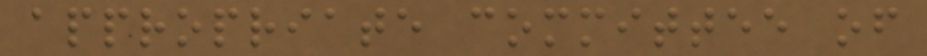appropriate committee of
